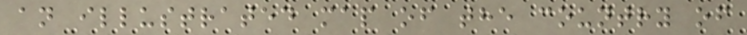an illustrated map of the country of
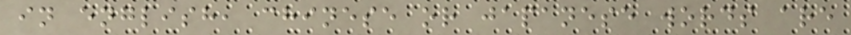in english, chinese or japanese words are
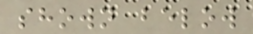shown below
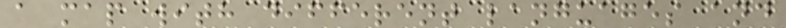a map with different languages and
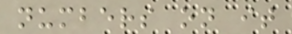numbers on it
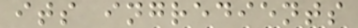its ingredients
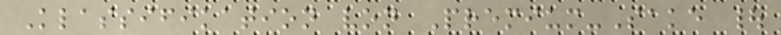Klassifikation von Premium-Sake |
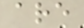are
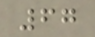67
